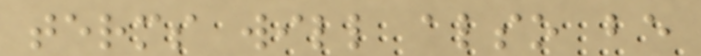terms will also be
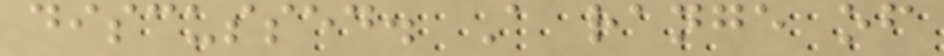discussed. A range of
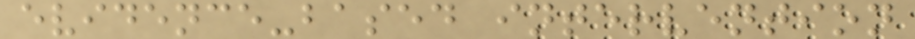evidence-based intervention
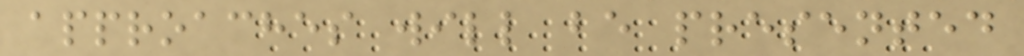approaches will be presented
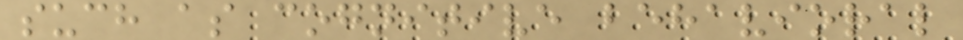such as cognitive behavioral
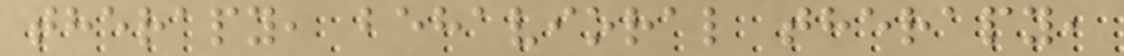therapy, behavioral therapy,
